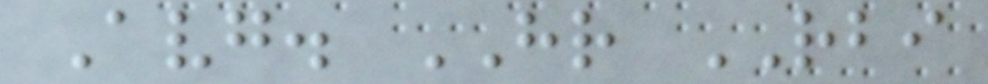Avg. HR RBI
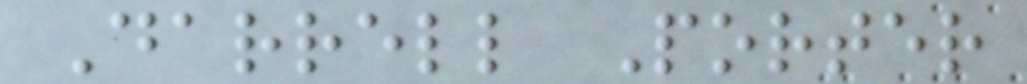Darrell Porter
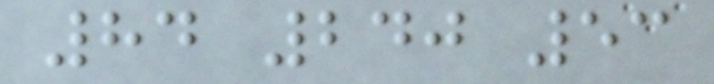84 240 53
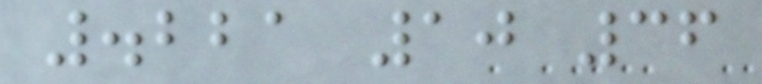.221 10 36
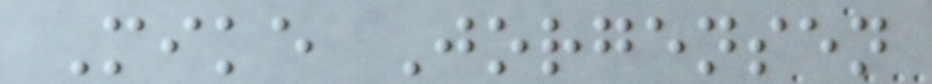Mike Jorgensen
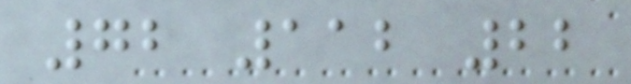72 112 22
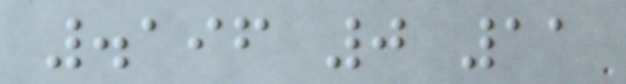.196 0 11
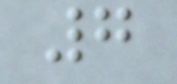7
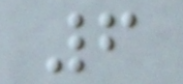6
